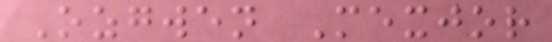Ozgwen Mexjor
